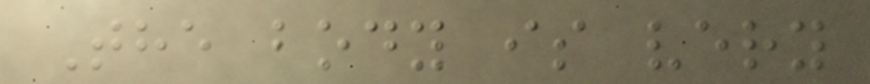The body is very
